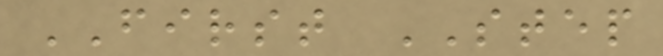FIRST STEP
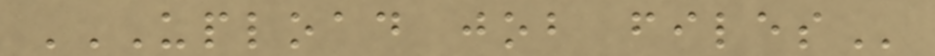UPLOAD JOB FILES
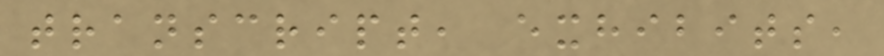transcript, exhibits,
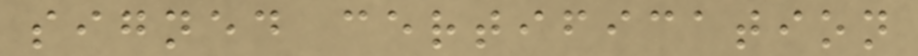signed certification
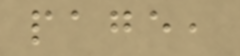page,
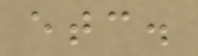etc.
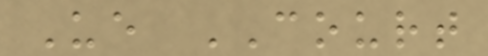Ue COURT
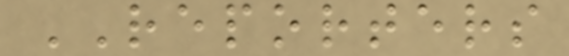REPORTERS
